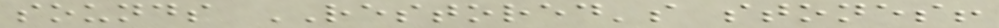sounds RESTORED's stones!
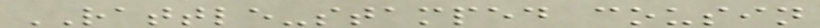RATTLE-stamped cousin
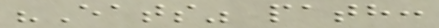"Eats" path:
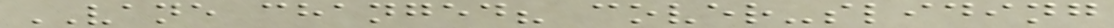VANE changed? cover-sliding
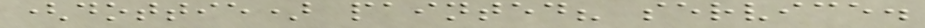(dottie) painted? service.
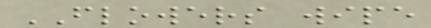FLOWERS wipe
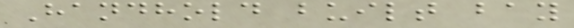Handhold built bay
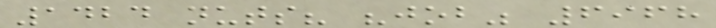1424 nuts? "job" 6968
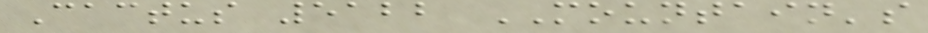Cactus 5122 MOUNTAIN's
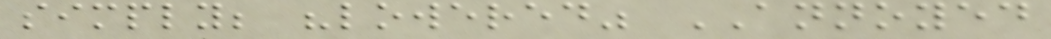simply; "lowered" ANNOYED
